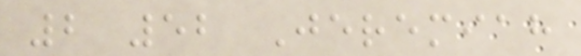2 52 Jeremiah
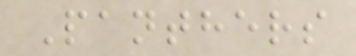Panthers
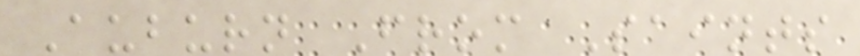Auburn From Saints
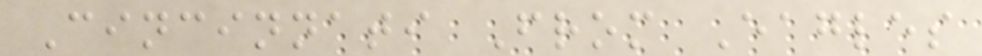Cincinnati From Eagles
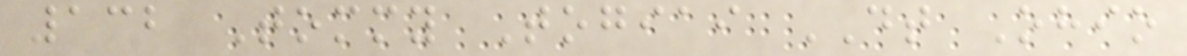132 Tommy Togiai DT Ohio
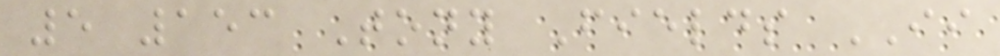5 153 Tony Fields II
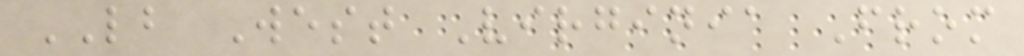LB West Virginia From
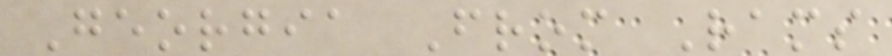Georgia From Rams
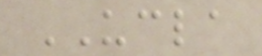UCLA
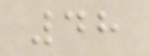48
